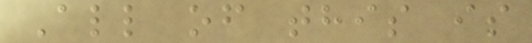All of this is
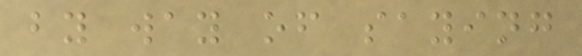by way of saying
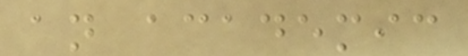an academic
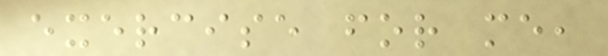exercise for me,
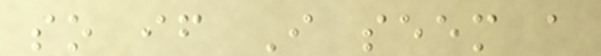so if I seem a
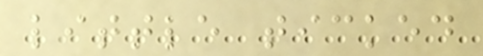little ticked
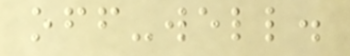off-well.
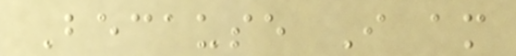Because I am
